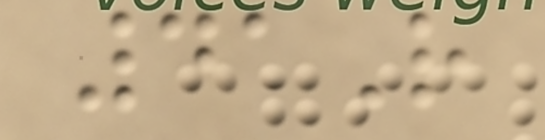41R
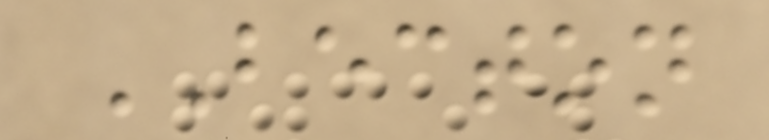BECTON
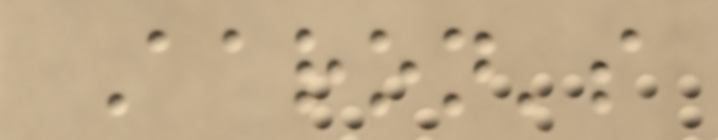Aaron's
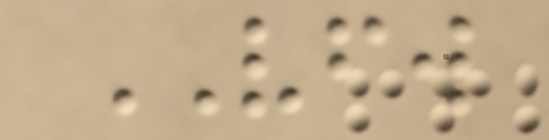VFW
